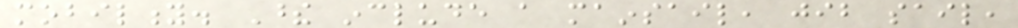mobility. These include a mainsail, jib sail,
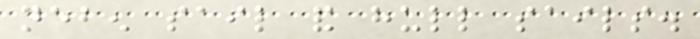neben sail and hull sails.
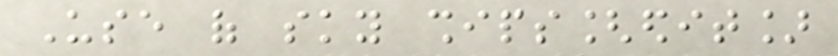Use of sky ships[edit]
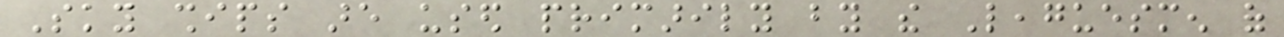Sky ships are used primarily by the Leaguesmen of
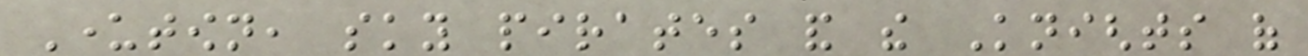Undertown, sky pirates and the Knights of
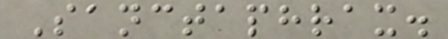Sanctaphrax.
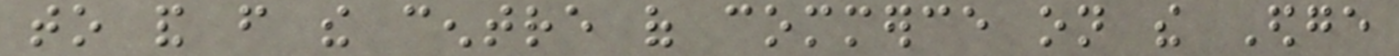to and from the centre of commerce on the Edge
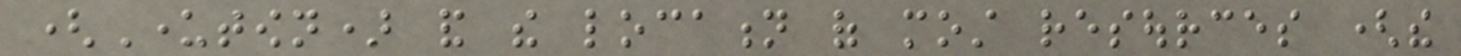(Undertown) and the location of most resources (the
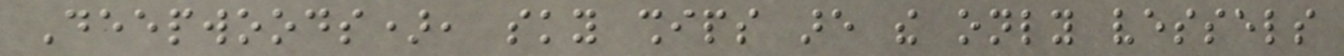Deepwoods), sky ships are the only vessels
